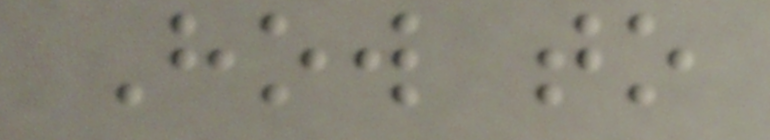How to
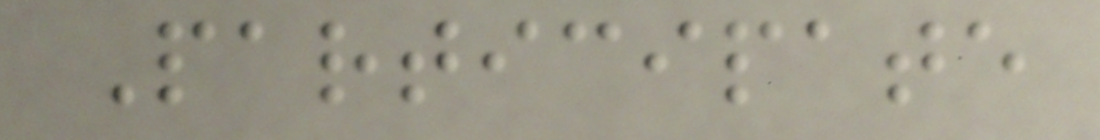Participate
